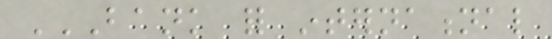BANK FOR INTERNATIONAL
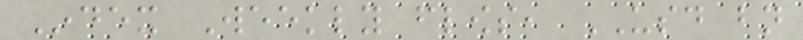Index Weekly flows, USD bn
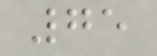75
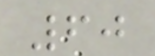60
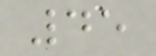45
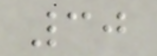30
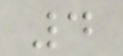4
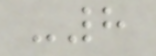-8
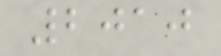2010
